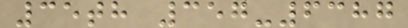35th 357-6387
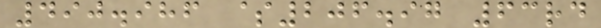490.986 $206.97 63rd
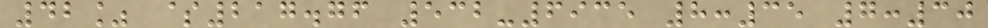42% $217.76 532-6935 8:35 7:30
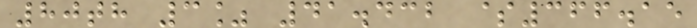80th 3% 41.432 $366.15
